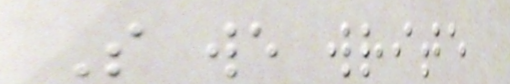So we write
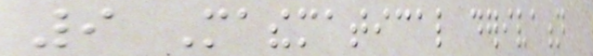9 Mathematical derivation
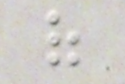of
